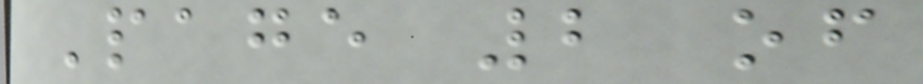Page 2 of
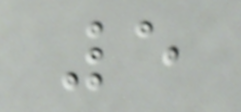5
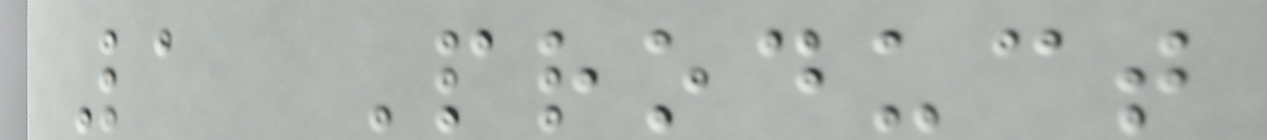1 Product
